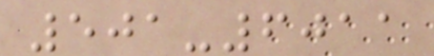501-6011
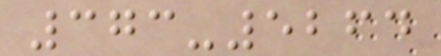373-5264
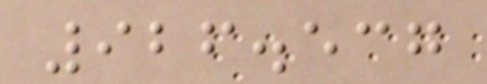926.537
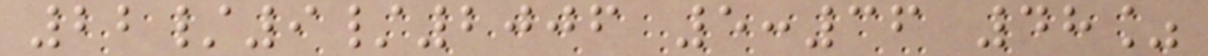22/9/2006 5:36 48%
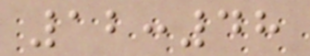12:48
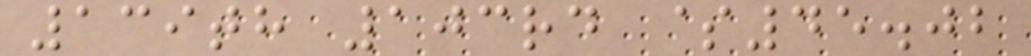139th 103rd $45.02
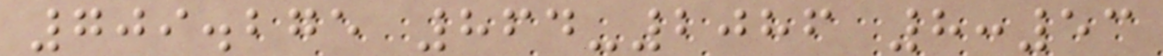709.275 864-2086 8:53
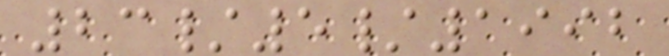23/5/1992
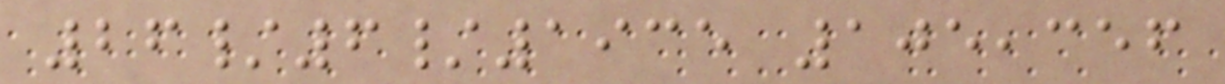26/6/1935 105,356
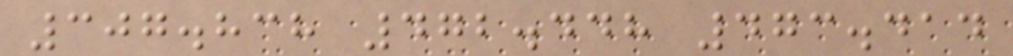307.838 472.448 473.414
